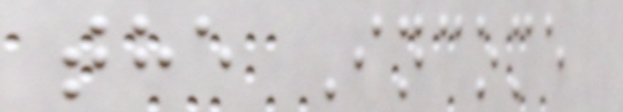the Income
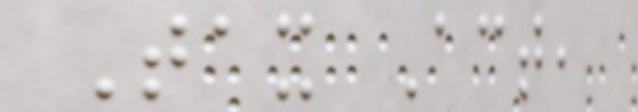Tax Act,
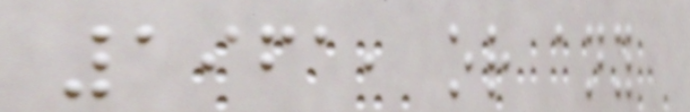1961, or any
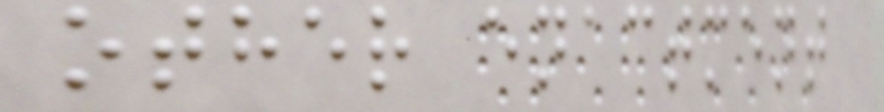other enactment
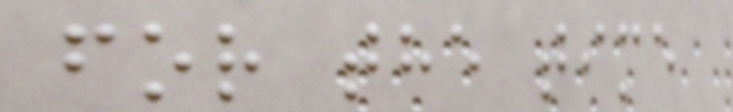for the time
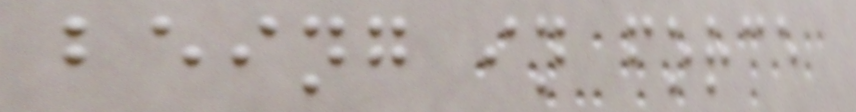being in force
